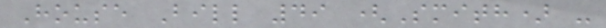House Bill 49 (Smith) -
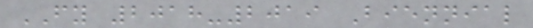FY 2018-2019 Biennial
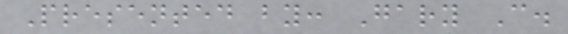Presented by: Gary C.
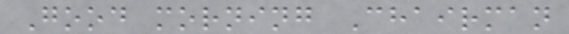Good morning Chairman
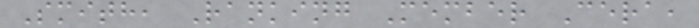Smith, Ranking Member Cera,
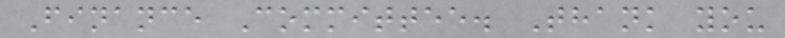Finance Committee. Thank you
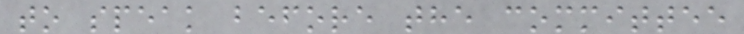to speak before the committee
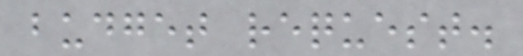budget request.
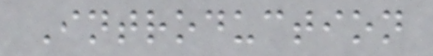Introduction
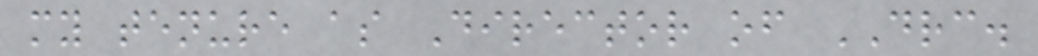my tenure as Director of DRC.
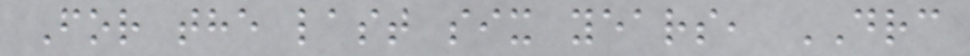For the last six years, DRC
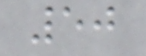50
